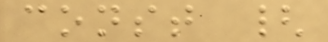const {
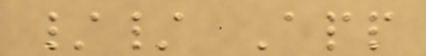// App
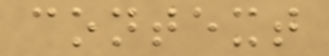context
